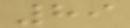89
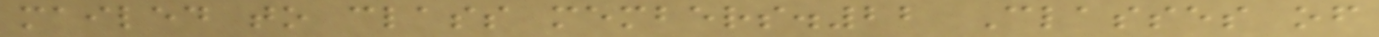mailed to class members.22 Classes of
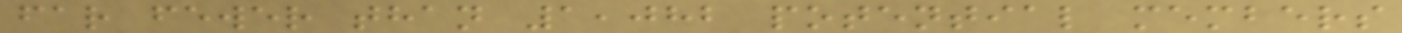far fewer than 1,082 potential members
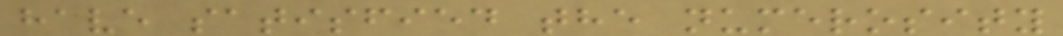have satisfied the numerosity
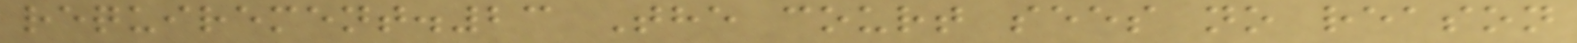requirement.23 The court sees no reason
